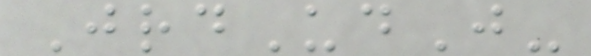JrdUdJ-
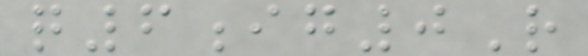q6ig0R
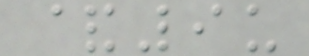&9u
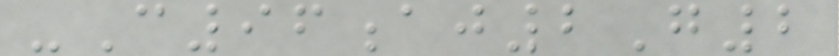-C96aj2G2
